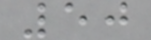50
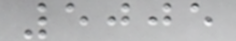5005
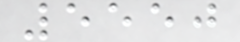5550
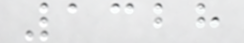1328
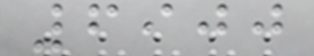6900
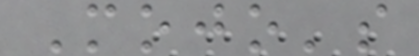Mojo's
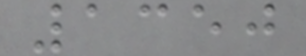1350
